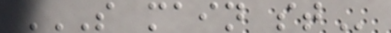S MAIN ST
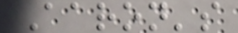Aaron's
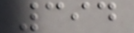394
